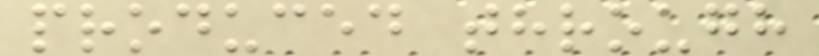produced through
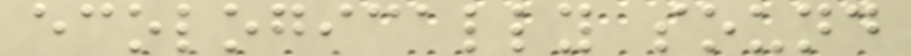ecologically sound
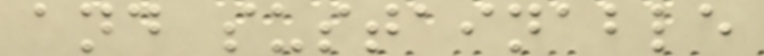and sustainable
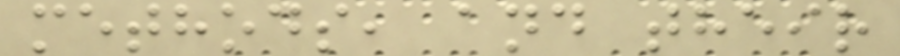methods, and their
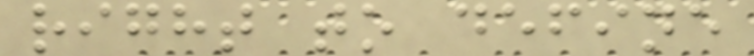right to define
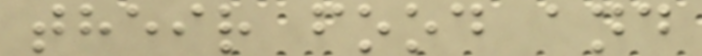their food and
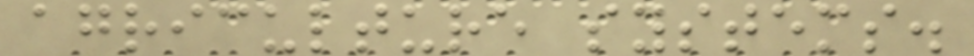agriculture systems.
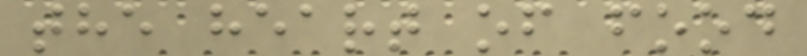the heart of food
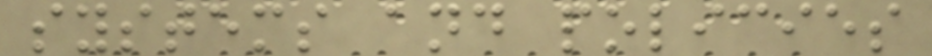systems and policies
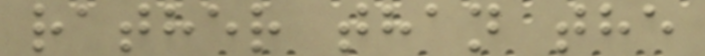rather than the
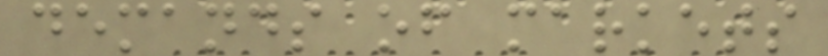demands of markets
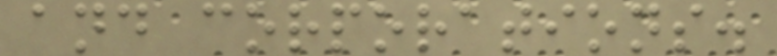and corporations.
